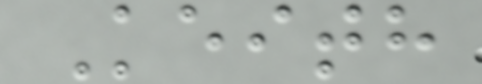Keith
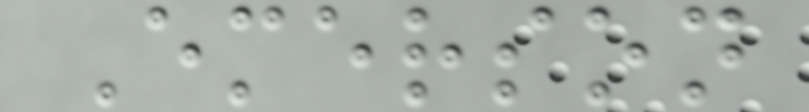Emerson
